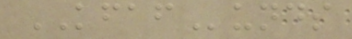KFAFunds
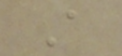A
